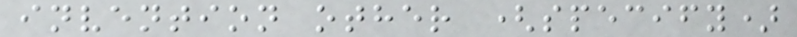invention other (specify)
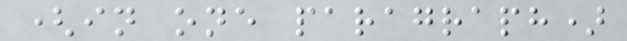(in one paragraph)
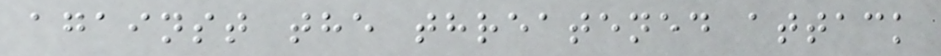against the threatened attack
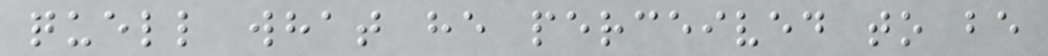quell what he perceived to be
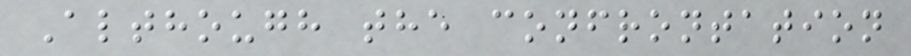Although the confrontation
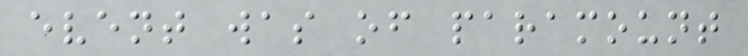event was of paramount
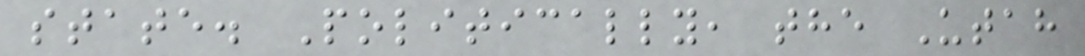state. Politically, the Utah
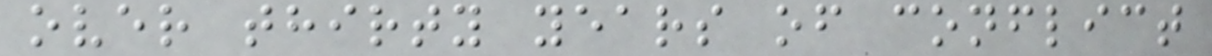over thirty years of conflict
